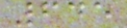645
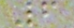6
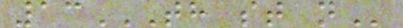13TH ST N
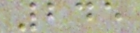245
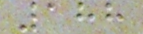188
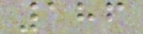186
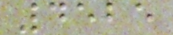4525
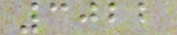3022
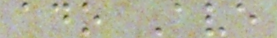ado Ave
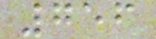756
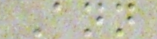Ann
